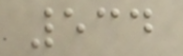534
